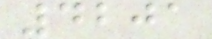4201
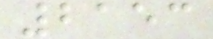2153
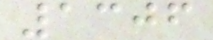1306
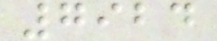7924
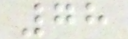78
